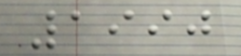1990
